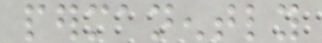permanently
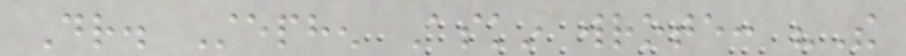Dr. Stephen Askin wrote: "The
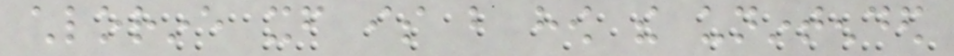chlorine itself is but how the unintended
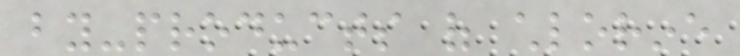by-products of chlorine
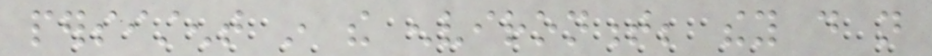persistent in the environment; they do not
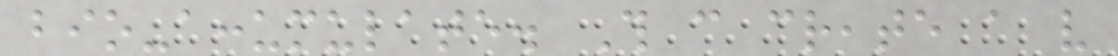bio-accumulate. This can create a very
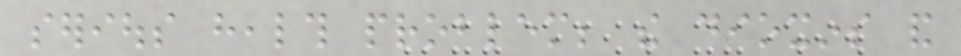serious health problem; the dioxins and
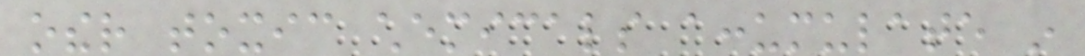other toxic chemicals accumulate in
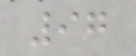97
